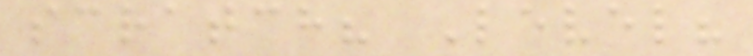scratch? Level?
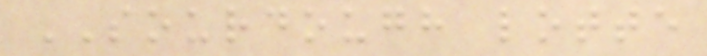SOURDOUGH lotte
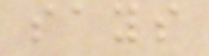says
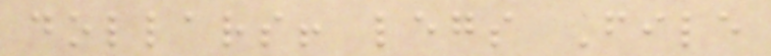dollars! legs File
